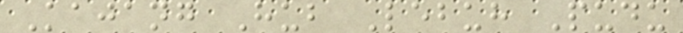Kajang Hub Lebuh Pudu
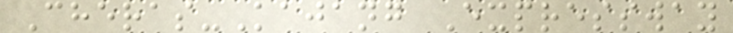Cheras-Kajang Expressway
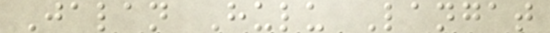Jalan Hulu Langat
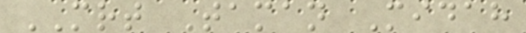MRT Taman Midah
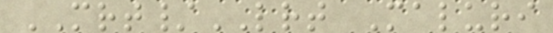MRT/LRT Maluri
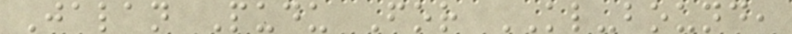Jalan Pudu For KL-bound,
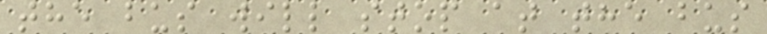the bus will stop at the bus
